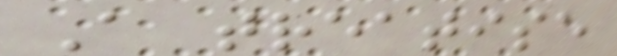A treatise
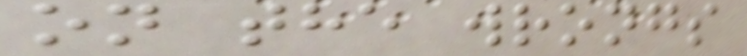on the wrongs
